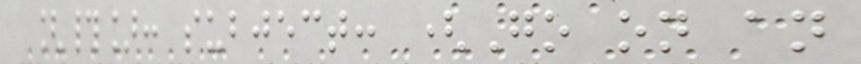[#]: subject: (Go on an
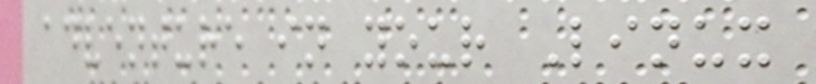adventure in your Linux
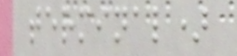terminal)
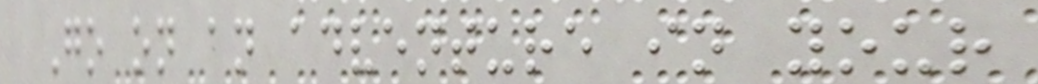Go on an adventure in your
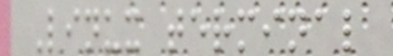Linux terminal
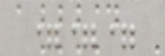===
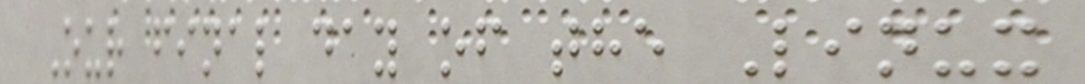Our final day of the Linux
